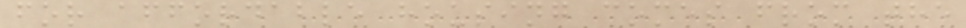for affordable housing comes from the
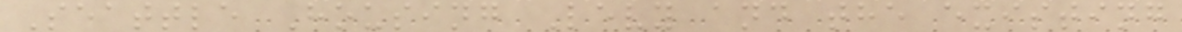Seattle Housing Levy and the existing
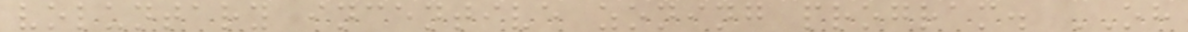voluntary incentive zoning program. OH
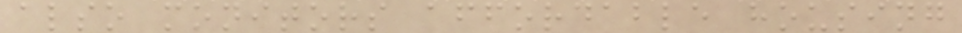also monitors affordable housing
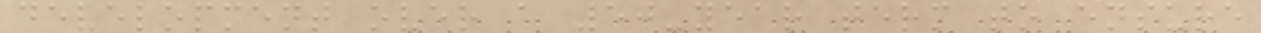development over a 50-year term to ensure
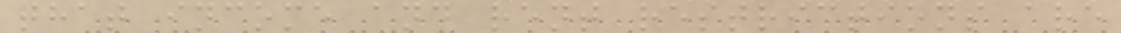that income and rent restrictions are
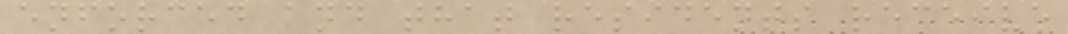enforced and that residents receive
